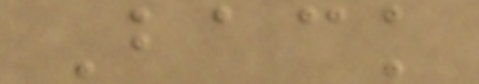Back
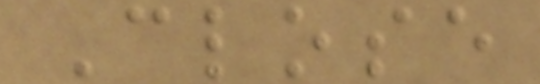Close
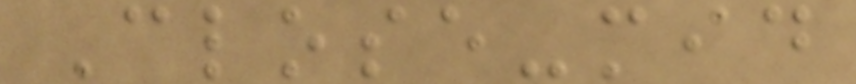Close-mid
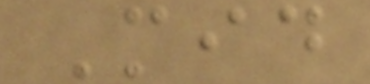Mid
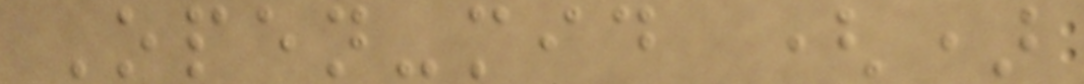Open-mid ()
